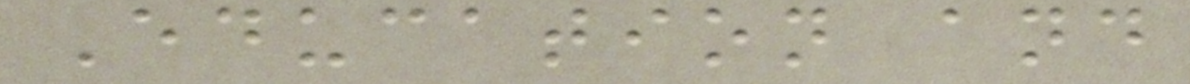Education and
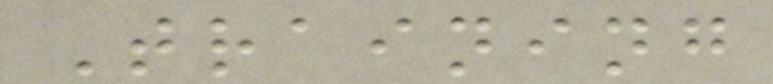Training
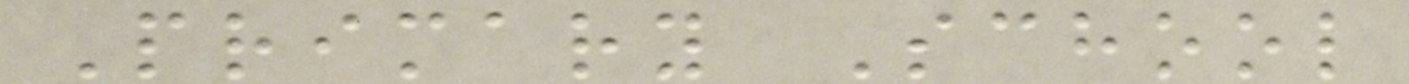Primary School
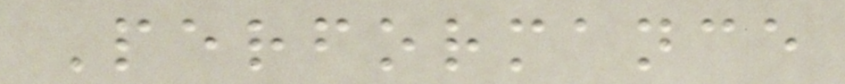Performance
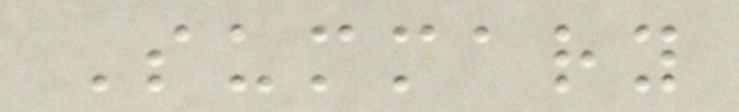Summary
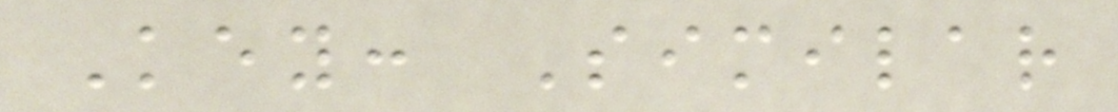Key: Similar
